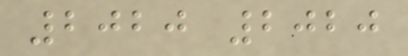2020 2020
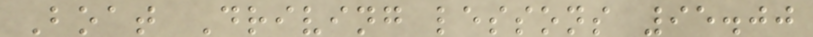Boat Driving lessons 95.00
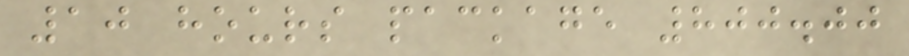10 hours package 800.00
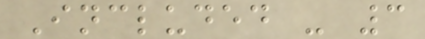Included - 3
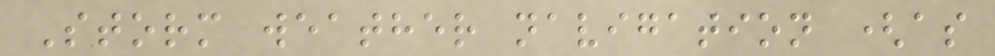Storm weather navigation (as
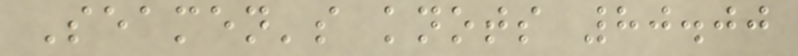Seamen's knots 80.00
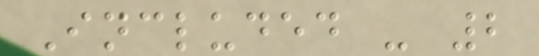Included - 2
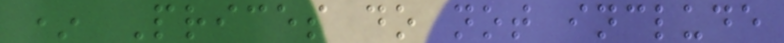* Prices do not include
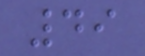49
